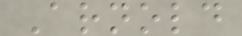Arnold
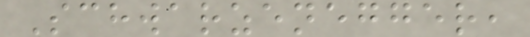Schwarzenegger,
